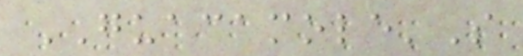GUACAMOLE'S
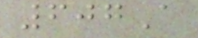607A
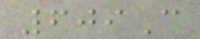609C
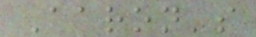Aaron's
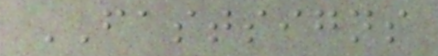FASTSIGNS
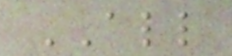ALL
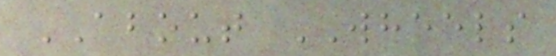ABOUT WHEELS
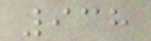938
